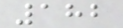182
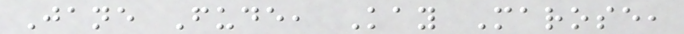Jane Fude, Kay Marose,
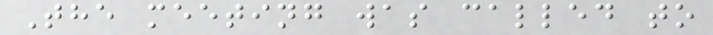The meeting was called to
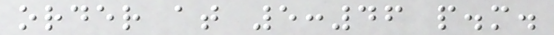order at 5:46 p.m.
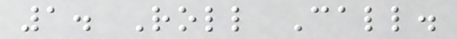1. Roll Call.
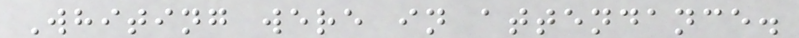Whiting were in attendance.
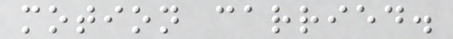motion carried.
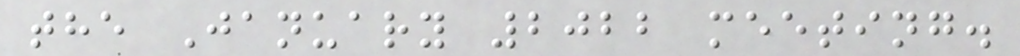the January 2022 meeting.
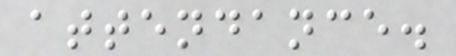attendance.
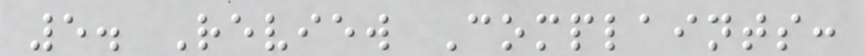5. Review Complaints:
